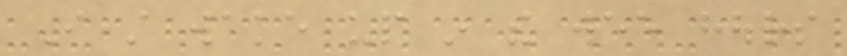I still wake up in the wee hours
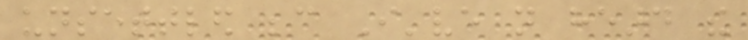unsettled because I've not heard the
